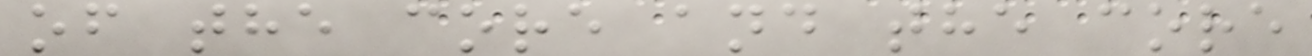of the core and the core
